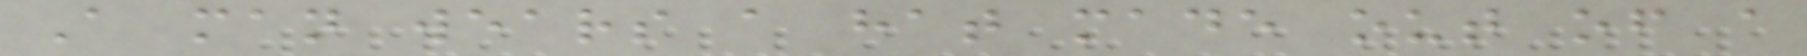A man wears a hat made out of a
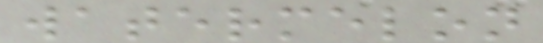watermelon
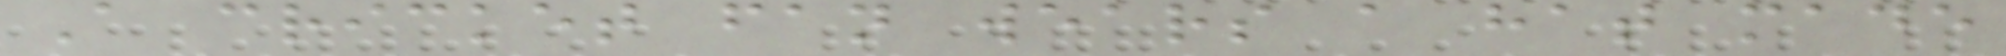A cricket fan wears a hat made
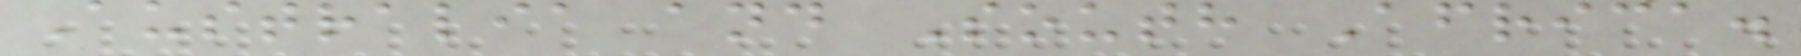Australia and South Africa.
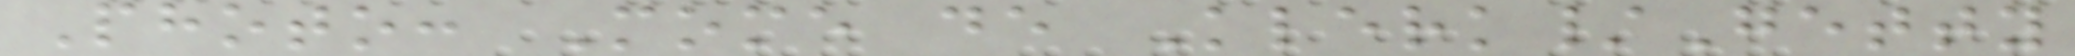Photo: Mome de Klerk/Getty
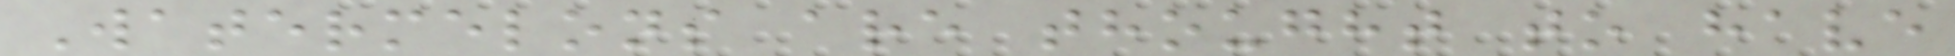Watermelons are thought to have
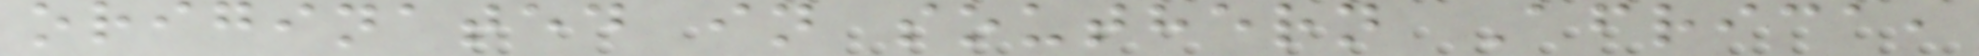originated in southern Africa,
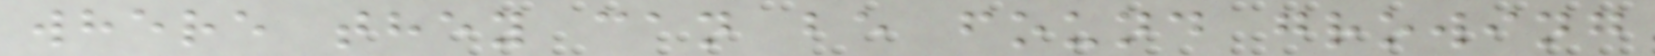where they can be found growing
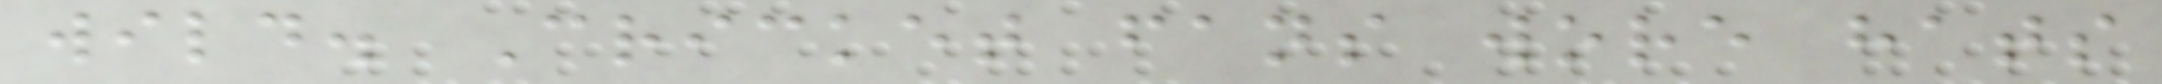wild. Cricket fans wore hats
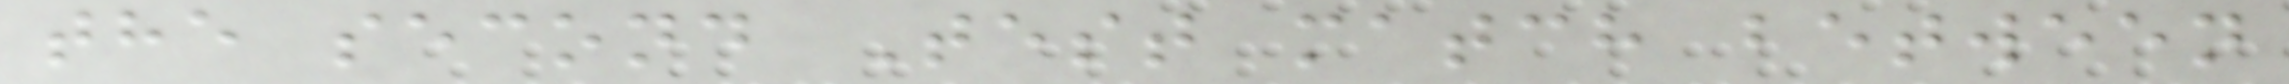the second Test match between
